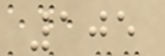105
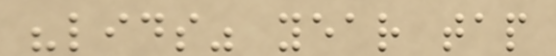"lids" year tap
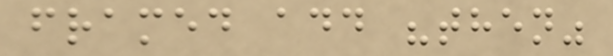framed add "then"
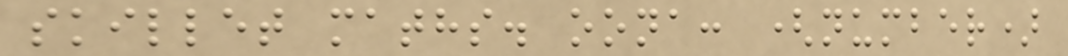skillet maths. oona: (number)
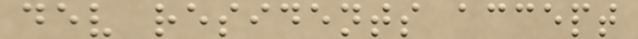dev residents accept
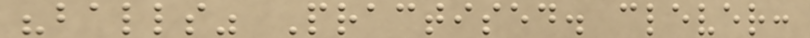"balls" Practised. clever:
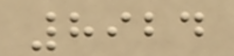8924
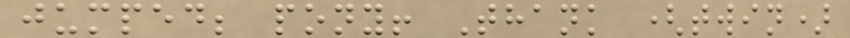jumped; pony! Thank (twin)
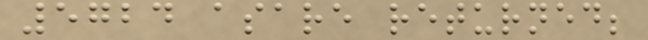5724 asare returned;
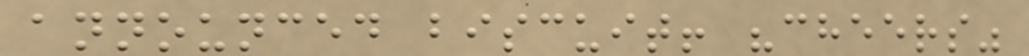announced biscuit! "cheers"
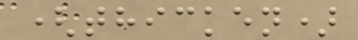(thicken)
